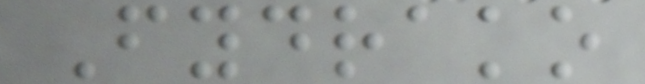Fydrako
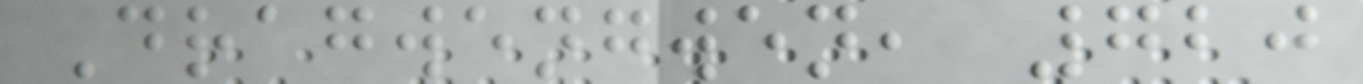Dragwengwen, 720
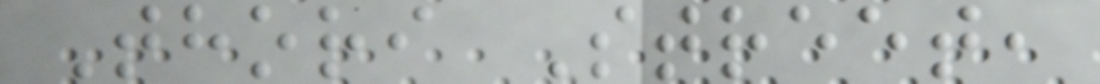Thori Street,
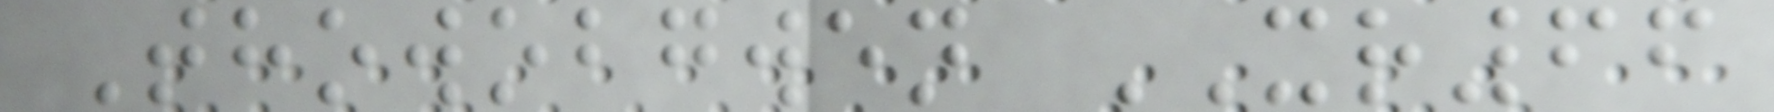Thowobgwen XR66
